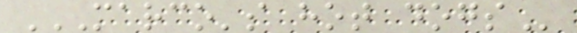MARCO'S HOT DOGS
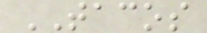TACOS
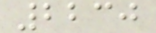2230
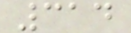314
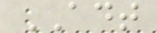ADT
